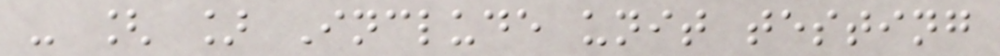- [ ] Include unit testing
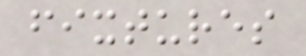fixtures
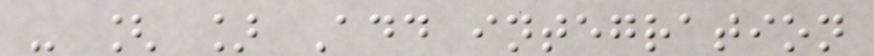- [ ] Add integration
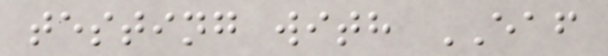testing with EAF
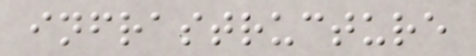infrastructure
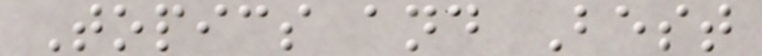Topics and Best
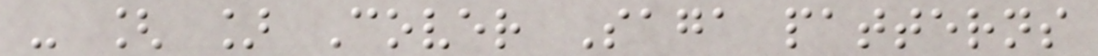- [ ] Cover Saga patterns
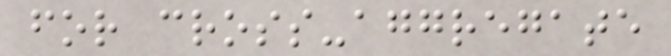for cross-aggregate
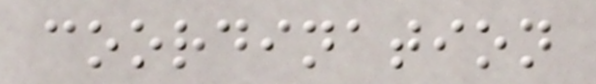coordination
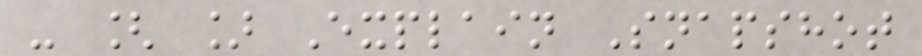- [ ] Explain Snapshot
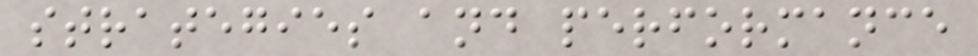strategies and performance
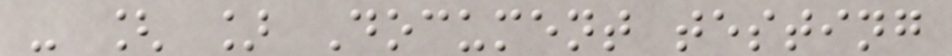- [ ] Document testing
